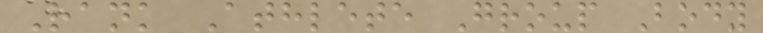Rank Athlete Group Body
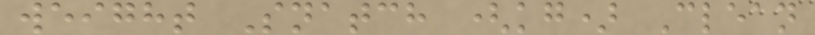weight Snatch (kg) Clean
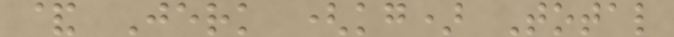& Jerk (kg) Total
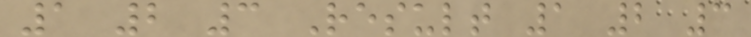1 2 3 Result 1 2 3
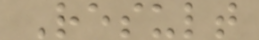Result
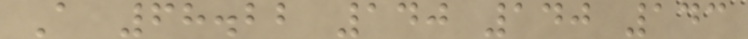A 68.22 140 140 143
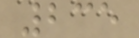235
